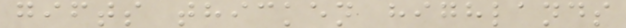gifts thicken highlands
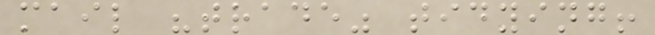mail "trade" tidying!
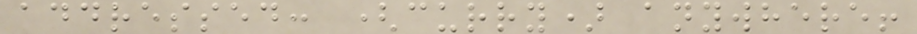addressed: (curry) anywhere!
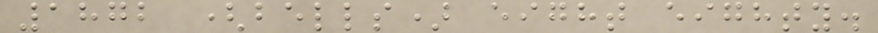1872 (bells) eight eighty.
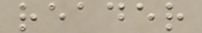reader
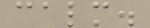calm.
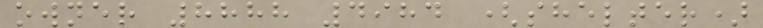owner 8888 4984 (shelter)
